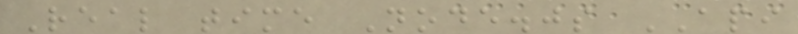Real time Node.js API
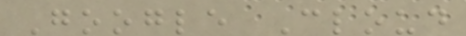Google Cloud
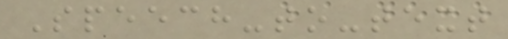Speech-to-text
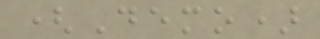(Demo)
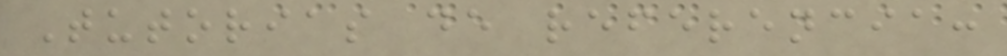Tutorias de referencia:
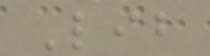Lib
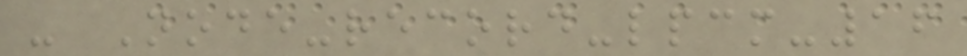- Node-record-lpcm-16
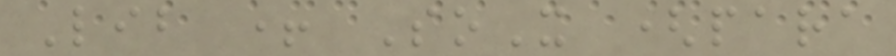Lib + SoX (para
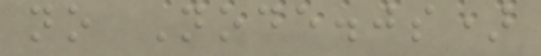no Node.js)
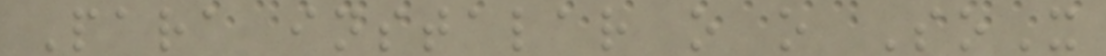Para instalar o o SoX
